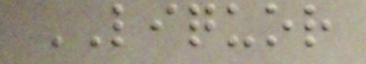LIQUOR
